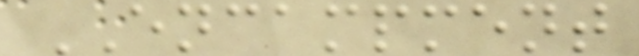ENCAMPMENT
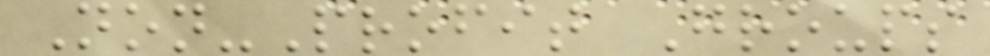Non-Profit Groups
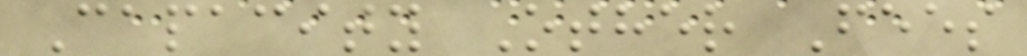Capacity Other Fees
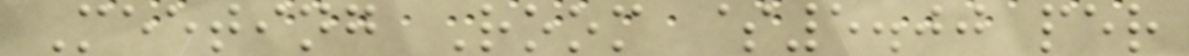Meeting Room $5.00 per
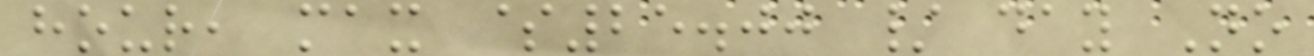hour, max $25.00 / day No
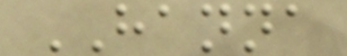HANNA
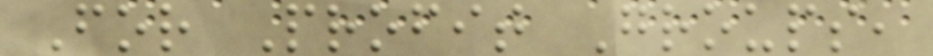For Profit Groups,
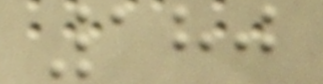180
